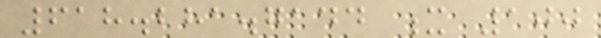618.281.7144 x 100
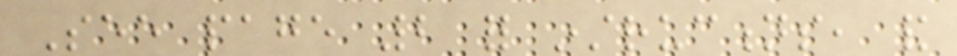See page 2 for instructions, and
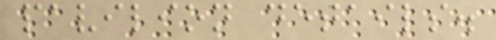pavilion details.
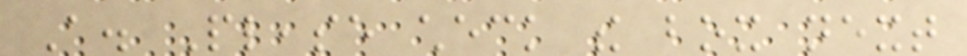A. Please check the box next
